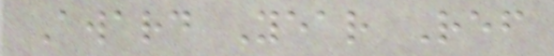Award Year Ref
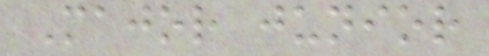Major junior
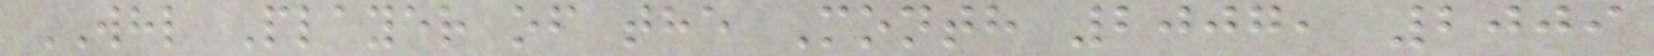WHL Player of the Month 2007, 2009
